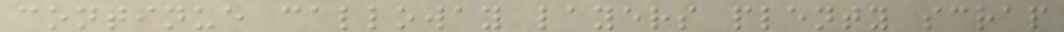continue calloway layers plenty scrap
